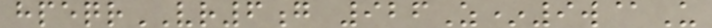hpeqrVR6g 926Z*9w@U
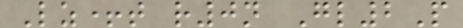Lz+t r0n Gl2P
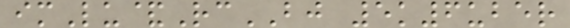imLu&RcBJ 5k6uber
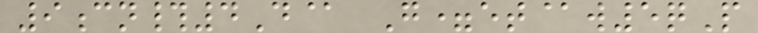9cn#4D@ G=et@w5qP
